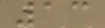13
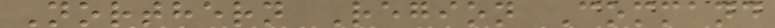Northern Region Command
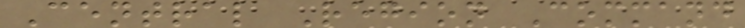Central Region Command
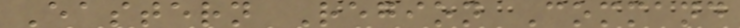Eastern Region Command
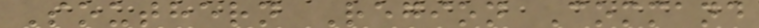Southern Region Command
